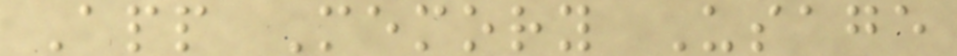App Memory Usage
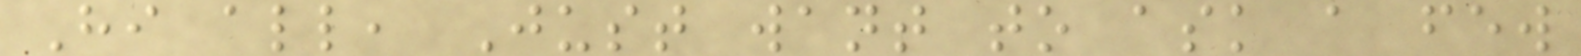Hi all, Just want to ask a few
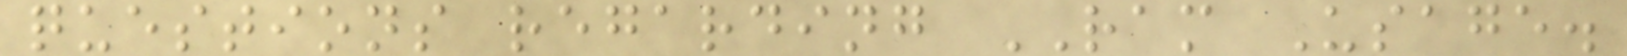questions regarding RAM Usage.
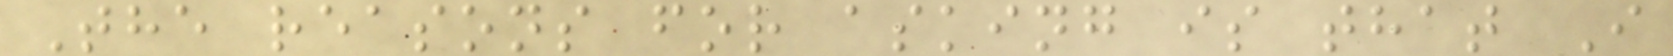The reasons for asking is that I
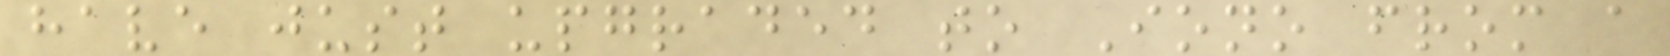have just upgraded to Iono from a
